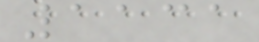1131
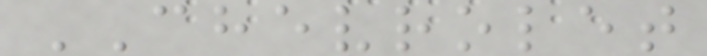CHEVROLET
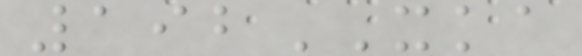192XKA
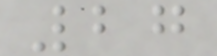27
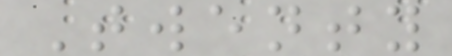Twenty
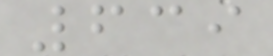639
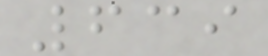639
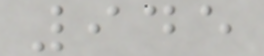945
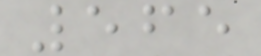565
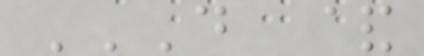D &
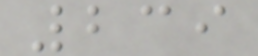239
